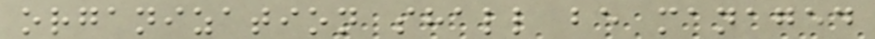organization shall be managed
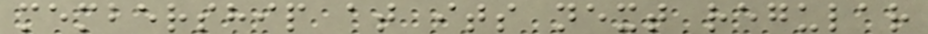membership at its next regular
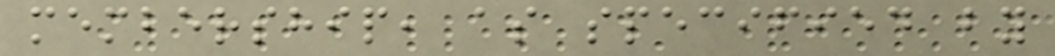membership, as specified by
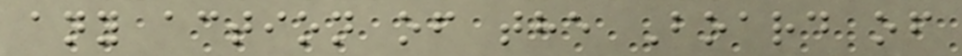any action of the Board of
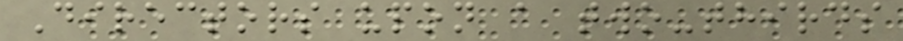Directors upon a two-thirds
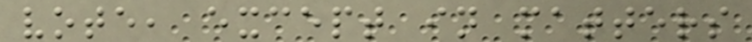vote, except in matters
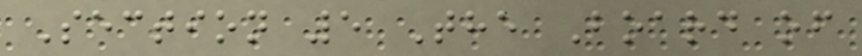Section 5 The Board of
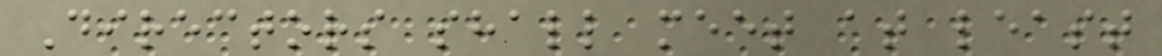Directors shall meet at least
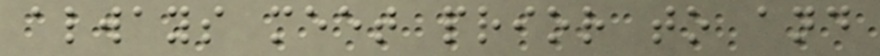always meet prior to and
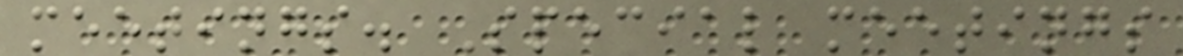meetings. Special meetings
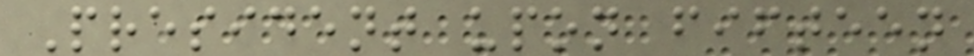President upon fifteen
